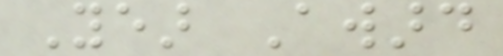Year Award
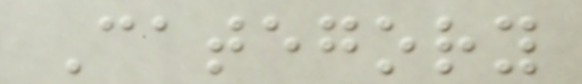Category
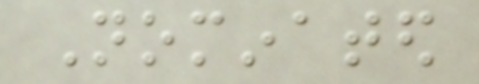Nominated
